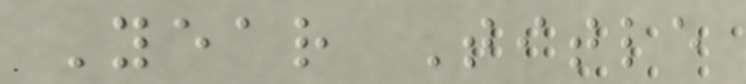Year Title
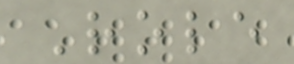Role
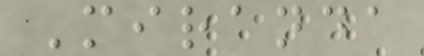Miranda
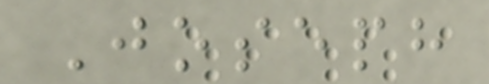Joseph
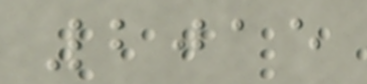2015
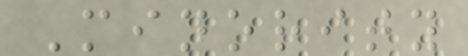Minority
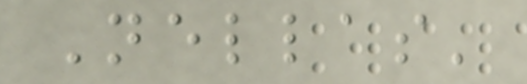Nellas'
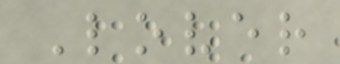Lover
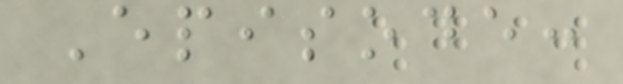Episode:
